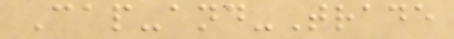Cap-and-Trade
